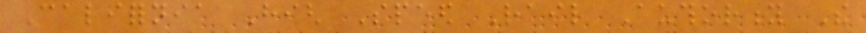California High Speed Rail Authority The
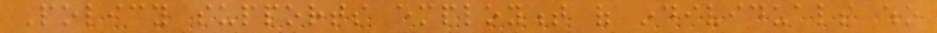Policy supports employment of individuals who
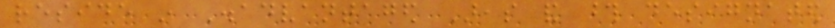reside in Disadvantaged Areas and those designated
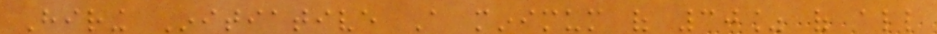Hiring Initiative A minimum of 30% of all
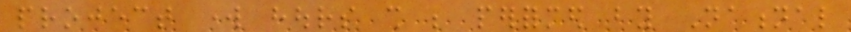project work hours shall be performed by National
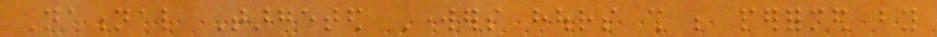National Targeted Workers hours shall be performed by
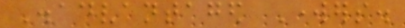Disadvantaged Workers.
